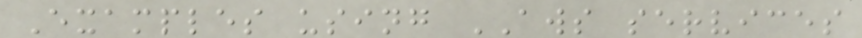Examples using AWS services
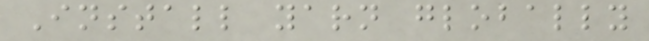Install yarn globally
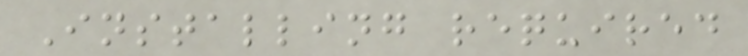Installing required
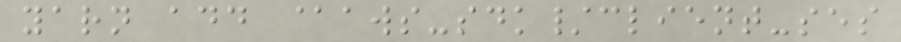yarn add @aws-sdk/client-ses
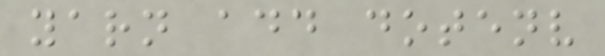yarn add dotenv
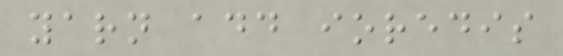yarn add ioredis
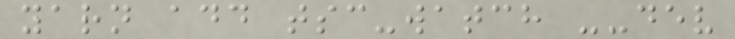yarn add tsc-watch --dev
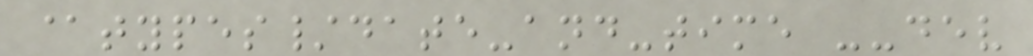@types/date-and-time --dev
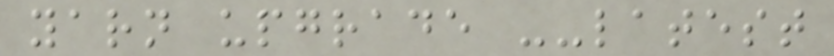yarn upgrade --latest
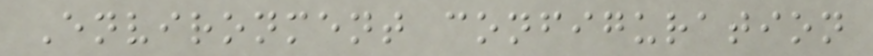Environment configuration
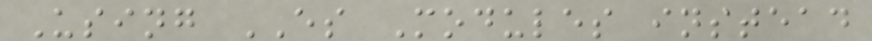Using ES Modules instead
